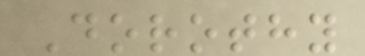Dorothy
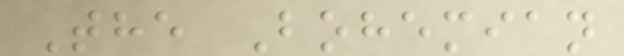The Bohemian
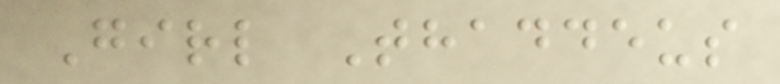Girl Thaddeus
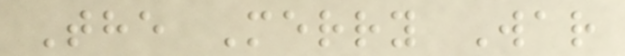The Merry War
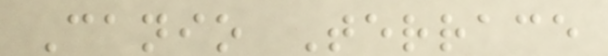Canio Terrace
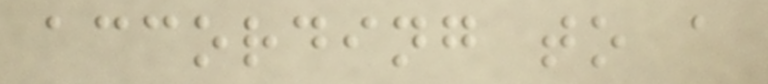according to a
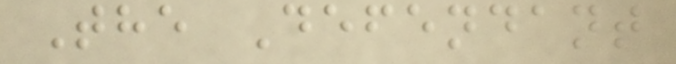The Defendant
